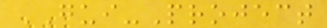GUI-Project
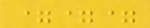===
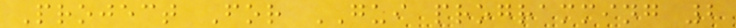Project For GUI programming 2
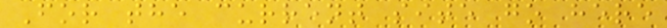For the current site go here
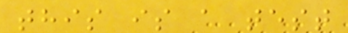this is a test
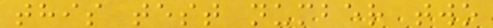this test number two
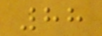88
